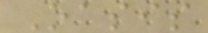Oasis
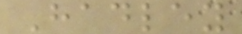Hadley
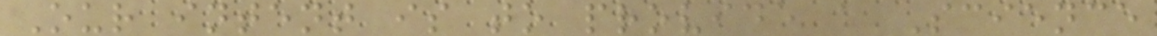Our intent is to provide a Science
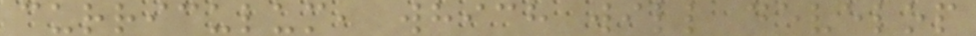curriculum, which will develop
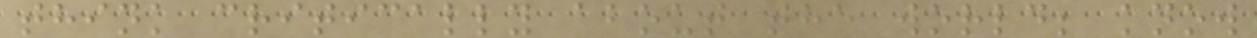think critically about the world; know
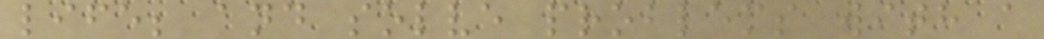life; and solve problems with a
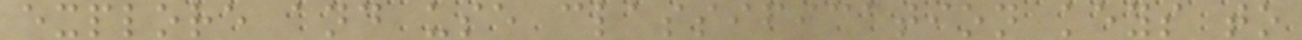explore and use classification keys to
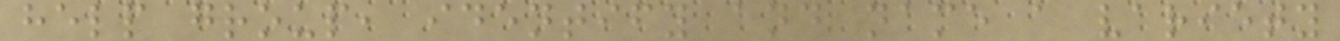help group, identify and name a variety
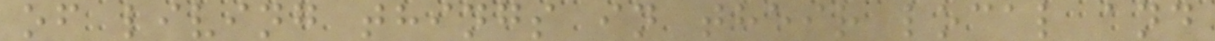of living things in their local and
